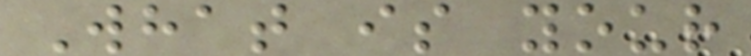What is your
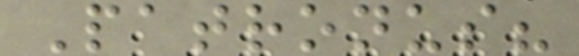Patronus?
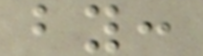by:
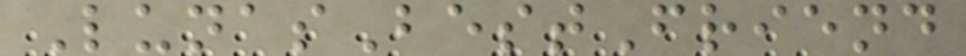LunasBestFriend
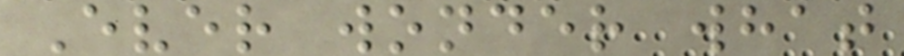Ever wonder what
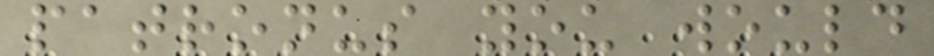patronus you would
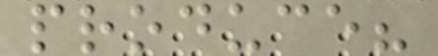produce?
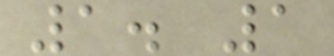1. 1
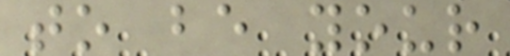to be your
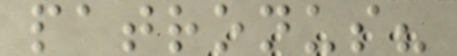patronus?
